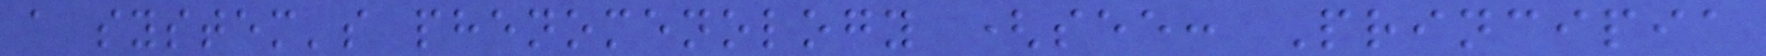a system's phenomenology (see: Principia
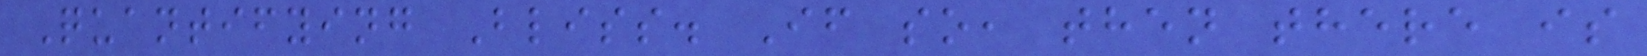Quantifying Bliss. If so, then there is
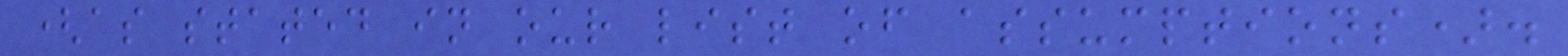(as stated in our list of assumptions).
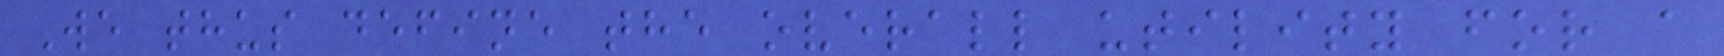We thus define the overall utility for a
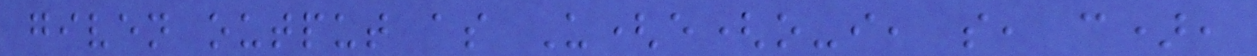given output as U(e(o-i, s, c),
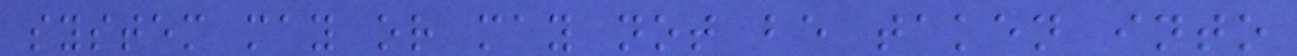system may or may not be taken into
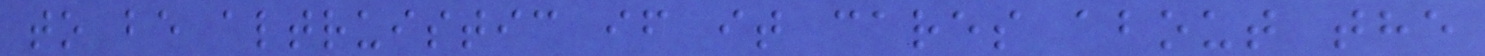to be altruistic if it cares about the
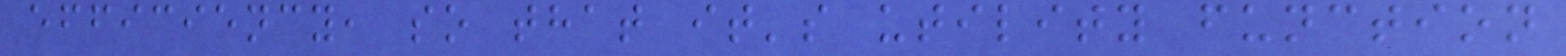efficiency, so that it's utility function
